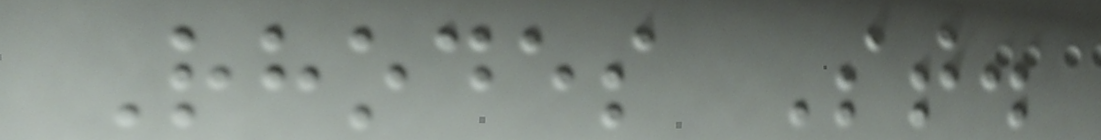Rhodes St.
